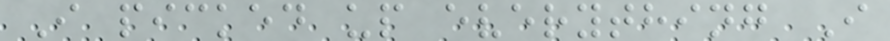I picked up everything I
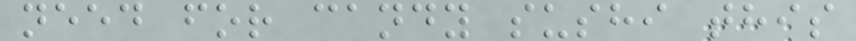need for candy sushi this
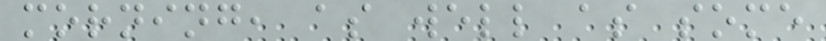morning, as well as some
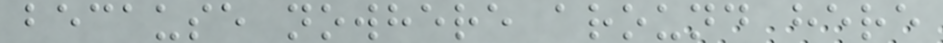because nowhere around here
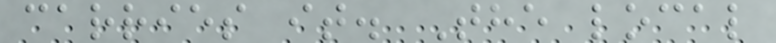carries it. The local
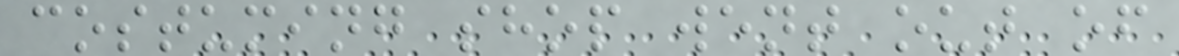costuming shop went out of
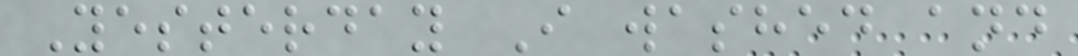Yesterday I washed and
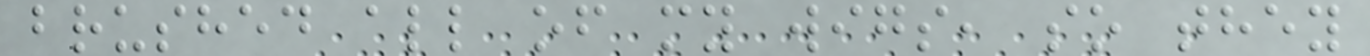brushed all of my wigs, so they
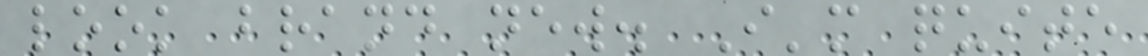look brand new. I'm quite
